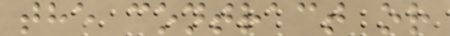the contract or
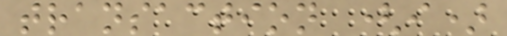transaction (i)
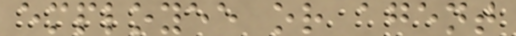employee or agent
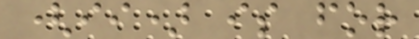(ii) is for
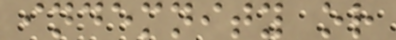indemnity or
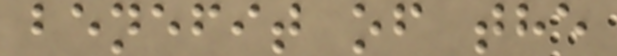benefit of the
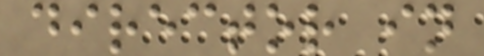director in
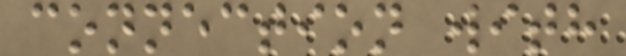connection with
